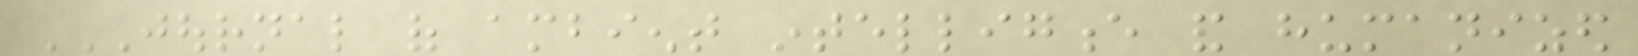JOURNAL OF AMBIENT INTELLIGENCE AND HUMANIZED
